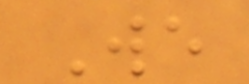We
